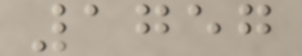1757
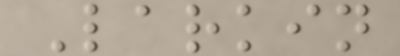Larkin
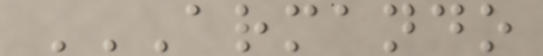ARMANDO
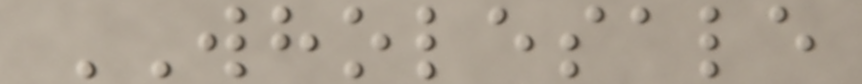WHOLESALE
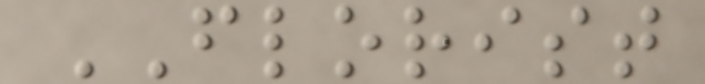FLORIST
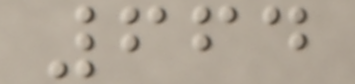664
